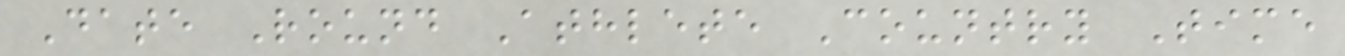Date Round Athlete Country Time
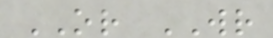OR WR
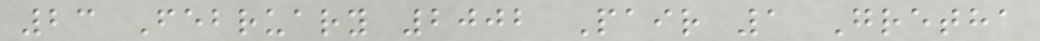23 February 2002 Pair 1 Gretha
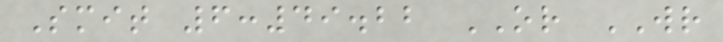Smit 6:49.22 OR WR
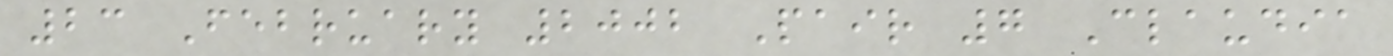23 February 2002 Pair 7 Claudia
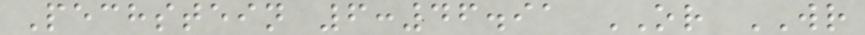Pechstein 6:46.91 OR WR
